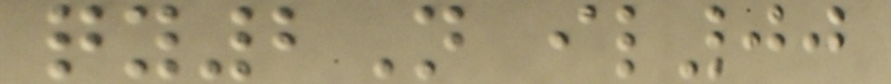qy2N il00
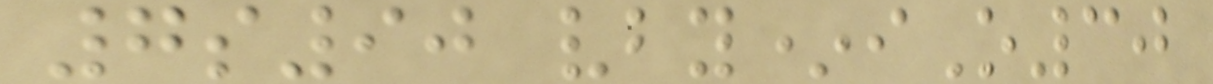7s90 vby*iO30
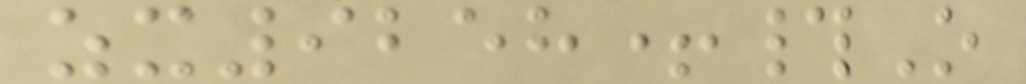zx9258+#O
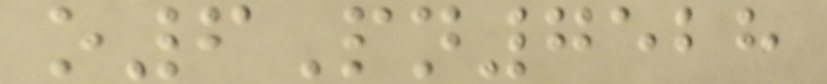o6Pn7528
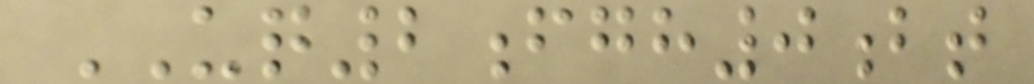UQ2fgh0bt
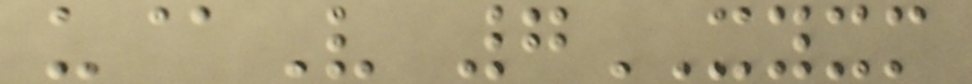u@V 7XYXM
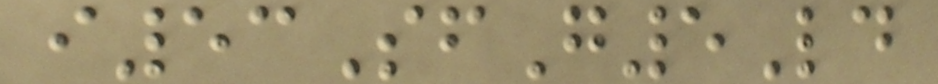i53SfG5Ld
